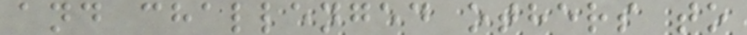and challenged others to
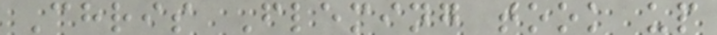Chris Fleming took up
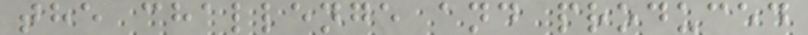the challenge and produced
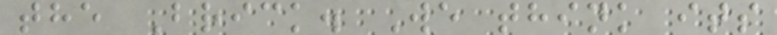the Brick. We think its
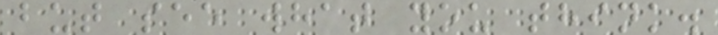but see what you think.
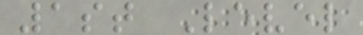1st Level
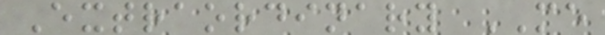Extraordinary ME
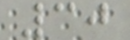30
